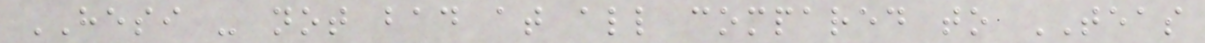HESI - not bad at all compared to TEAS
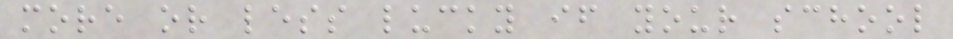more or less lucky if your school
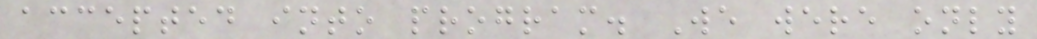accepted into program. We were only
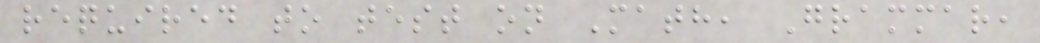required to test on Math, Grammar,
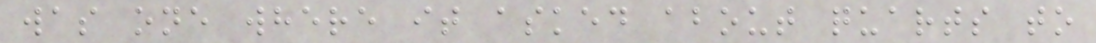was one where it asked about quarts to
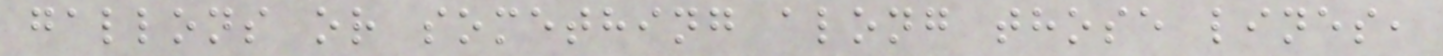gallons or something along those lines,
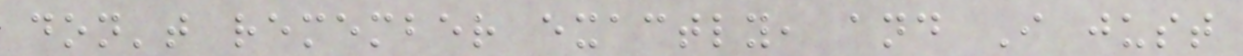don't remember exactly, and I just
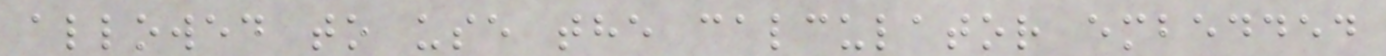allowed to use the calculator embedded
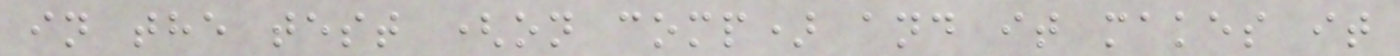in the test (on comp) and it makes it
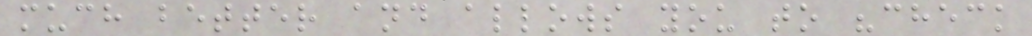much better and allows you to "check
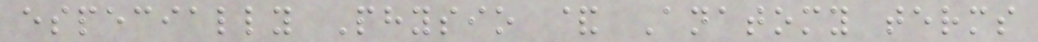especially Physio & Anatomy terms
